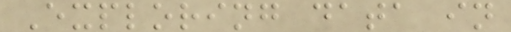Exploring data in
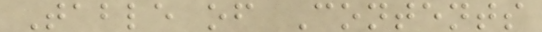Table of Contents
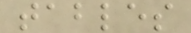tables
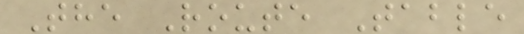The Route Table
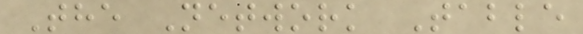The Network Table
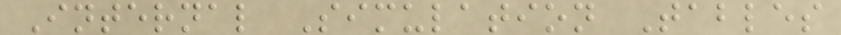Internal Simulation Tables
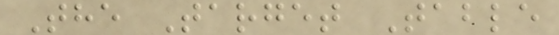The Target Table
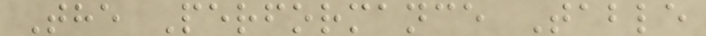The Performance Table
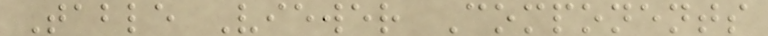Table Viewer Components
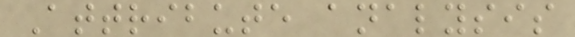Attribute analysis
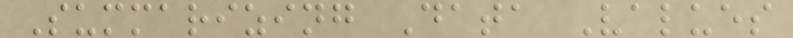Summarizing Data Values
